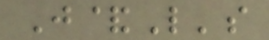J&L's
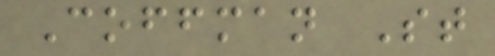Coffman St
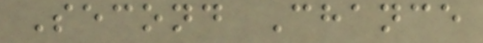Second Chance
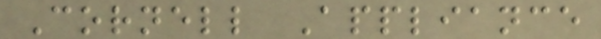Cornell Appliance
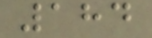184
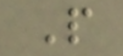P
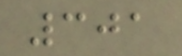301
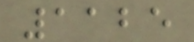1125
